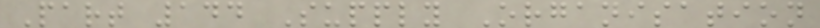Part 144 Supply Organisation
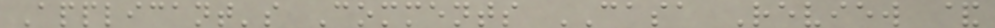Applicant's Comments CASA Review &
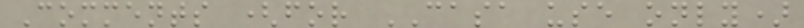Comments (for CASA use only)
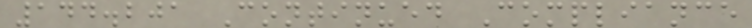144.201 Continued Compliance
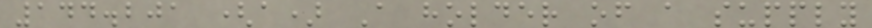144.201 (a) A holder of a supply
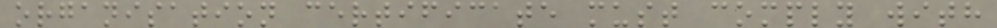organisation certificate must comply with
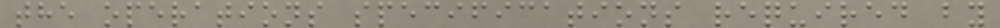the operations specifications required by
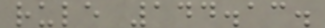rule 144.13.
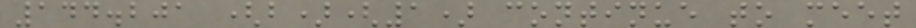144.201 (b)(1) continue to meet
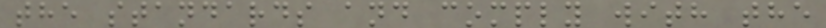the standards and comply with the
